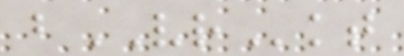bVRkt
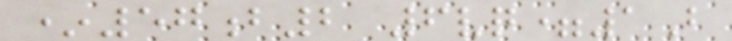*57b2 6vq=1B
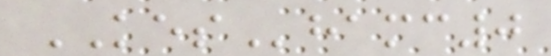KEShamc0
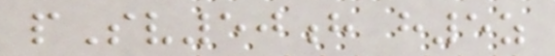pSv50h h5z
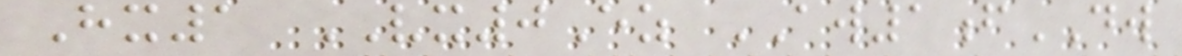Hx1 VX0Ez AW1fDW
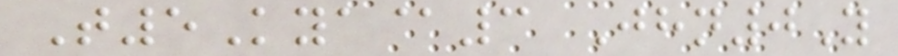T5Kya@3 Jhn0Y
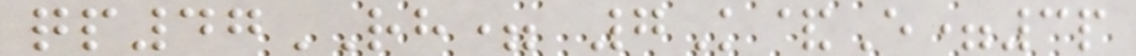qp47RH= 7K&E=3p
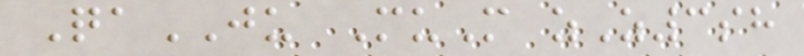QaJU MuM zZ3sh
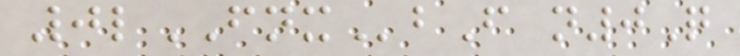0lFNXbF n0Q
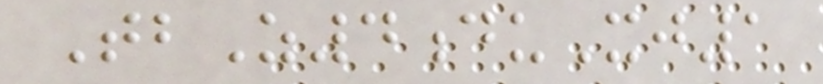TbZ4duXj1
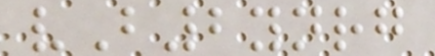vB2ynrg
